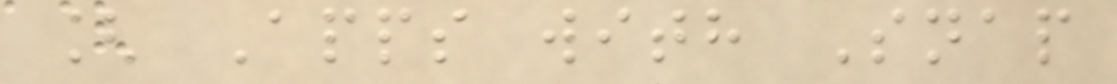[ Apps with Snap
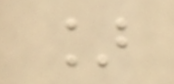]
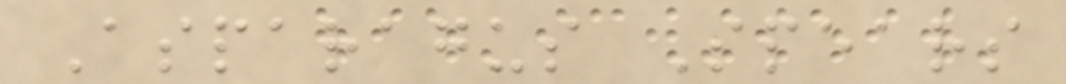Asparagus Spears
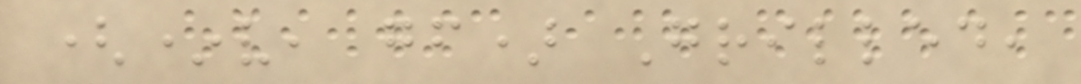(*v, gf) Grilled,
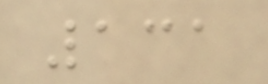131
